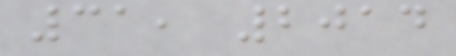31, 2014
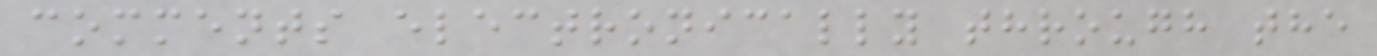comments electronically through the
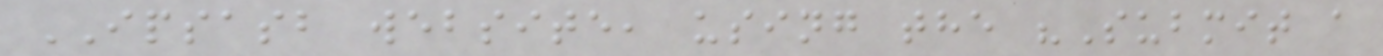IPSASB website, using the "Submit a
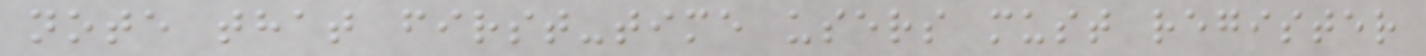note that first-time users must register
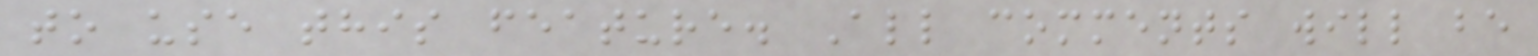to use this feature. All comments will be
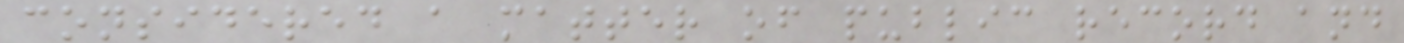considered a matter of public record and
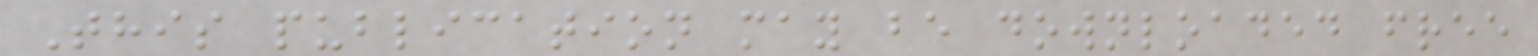This publication may be downloaded free
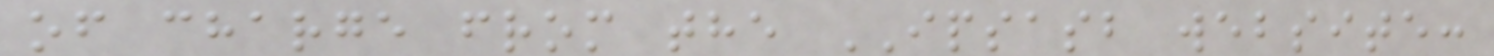of charge from the IPSASB website:
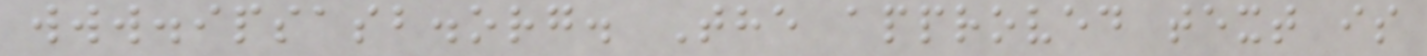www.ipsasb.org. The approved text is
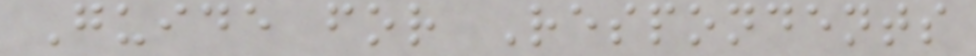Guide for Respondents
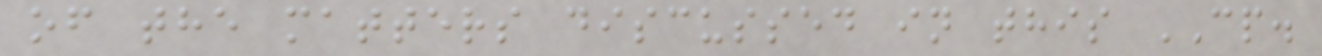of the matters discussed in this CP.
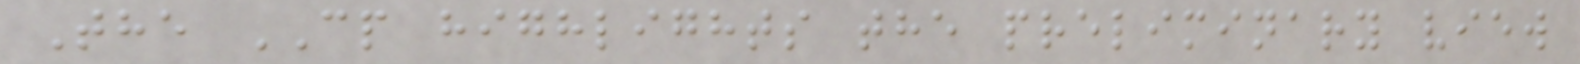The CP highlights the preliminary view
